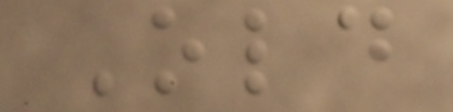Old
